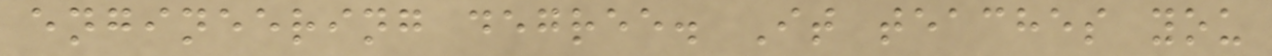engineering degree. It teaches you
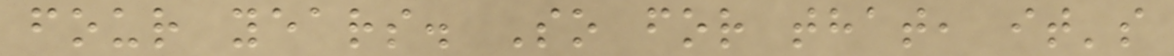four years. So for that, it's
